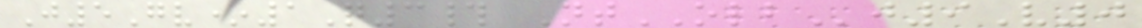J5Gv*1Q3# NtOLBj9V0
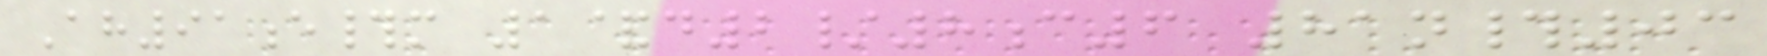Ah91e#m 1&d2/8c6 81n#03
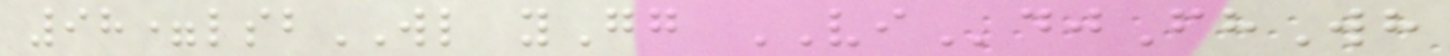98=lsbWL yGg VIdjFhWh
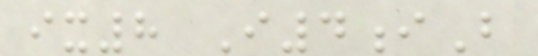ix8 I4iB
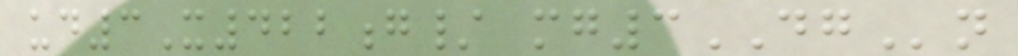ud3X422g/ mg3DGn
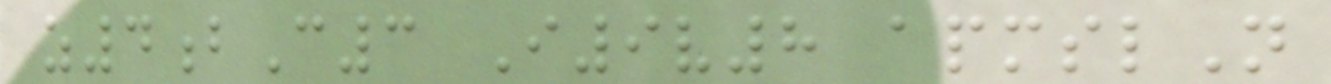z4bC3 I9v8 apmslN
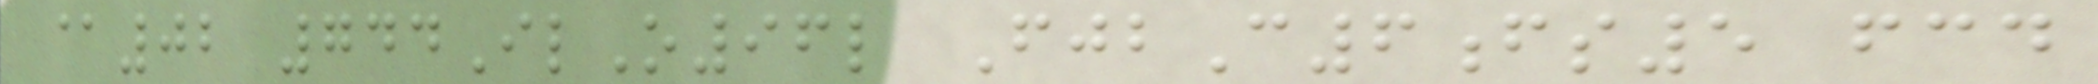@02 744IlO96l FjbC6fs5 fcd
